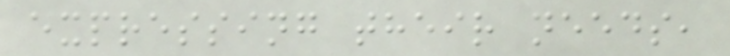expressing their needs,
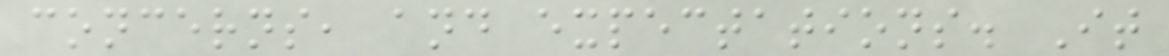concerns, and expectations. It
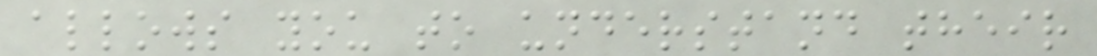allows you to understand their
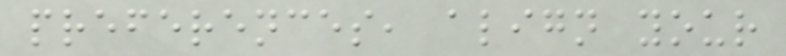preferences, align your
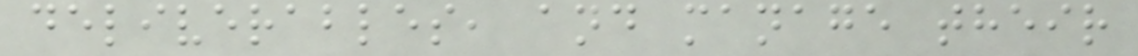deliverables, and manage their
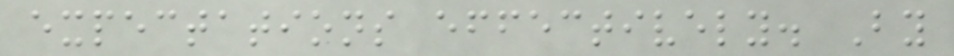expectations effectively. By
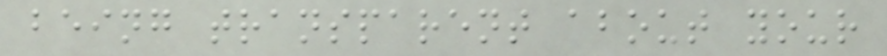being transparent about your
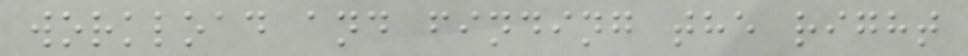workload and finding the right
